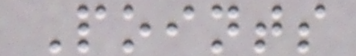Points
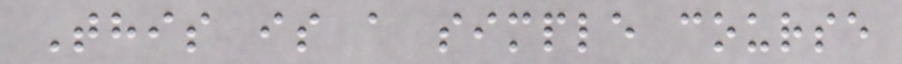This is a simple course
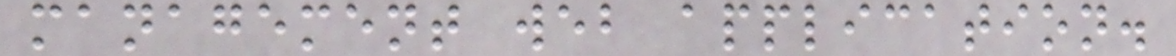management web application.
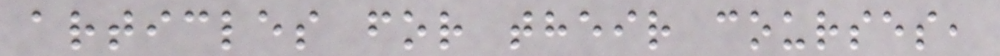articles for their courses,
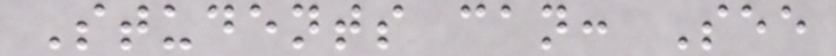Students can: See
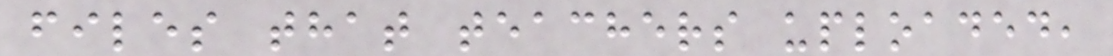files that teachers uploaded,
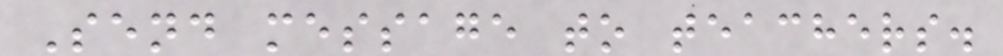Send message to teachers.
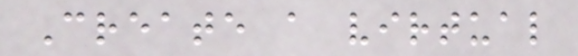Create a virtual
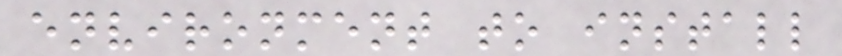environment to install
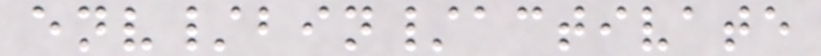env/bin/activate
